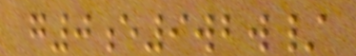g0e9wbw/
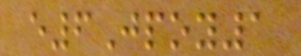e6Jpoy1
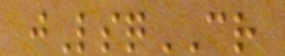jLsqCR
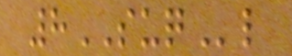8SUQl
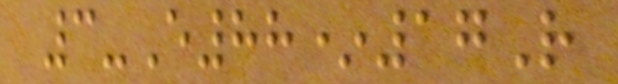3-E88*17R
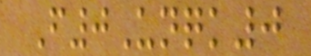F0Unqk0
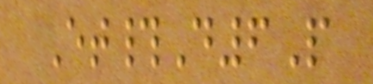Et#D6P
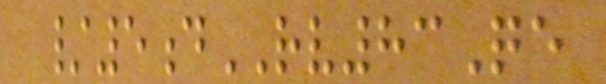/5dRV83Qe
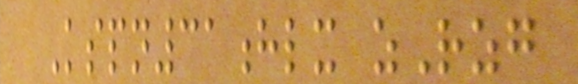Kspn31hlx zRzg
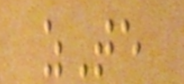zTe
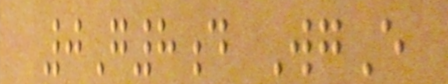0G8d WgE
